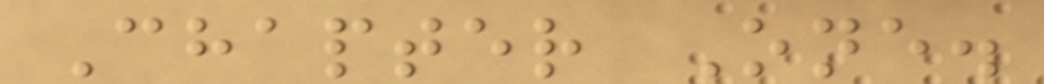Chapter One.
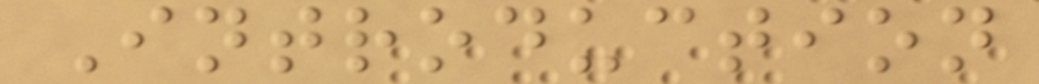Introduction
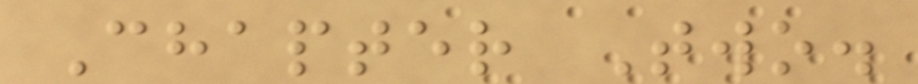Chapter Two.
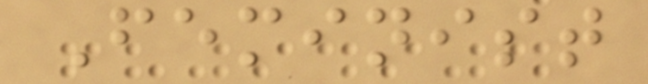Feminist
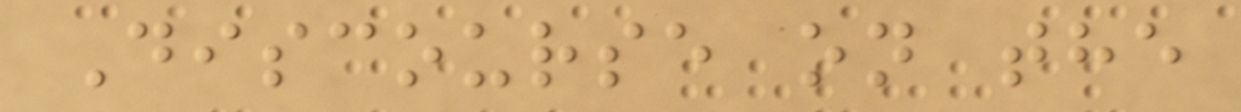Discourse on the
